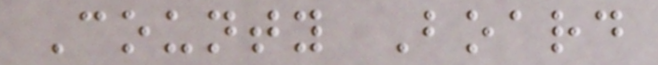County Board
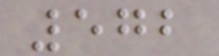572
